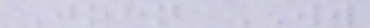John WW
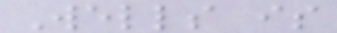Wells is
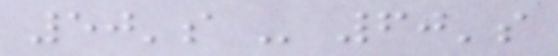50's - 60's
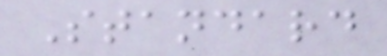Standard
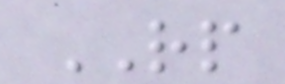RP
